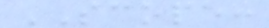SCOPE:
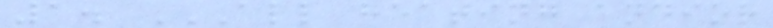1. ALL HEATING ANDIOR
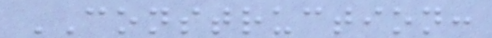CONSTRUCTION:
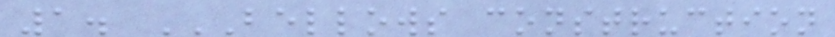1. BELLOWS CONSTRUCTION
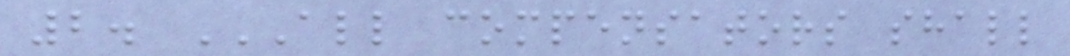2. ALL COMPENSATORS SHALL
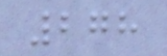278
